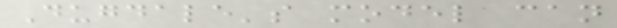Dugdale's model can
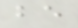be
